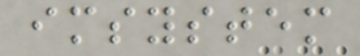imsystem
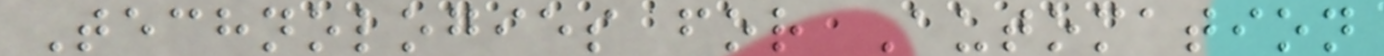Technologies for Automation
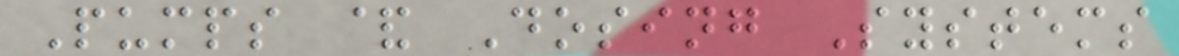Pumps & Dosing Systems
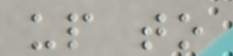up to
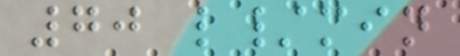70 l/min
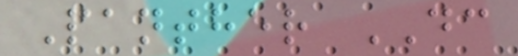Panther DC
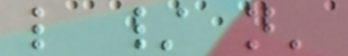l / n'
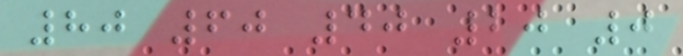80 60 40 20 0
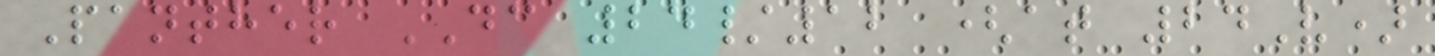Panther DC 24/12 (at 24V)
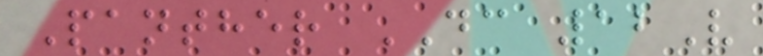Panther DC 12V
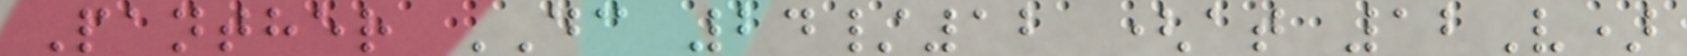Panther DC 24/12 (at 12V)
